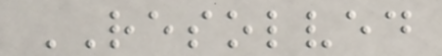RESOLVED
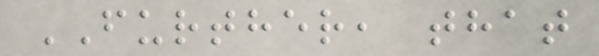FURTHER, that
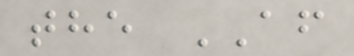the AF
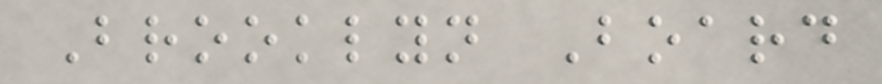Brooklyn Board
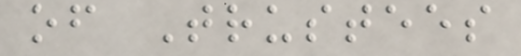of Trustees
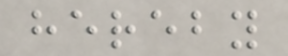hereby
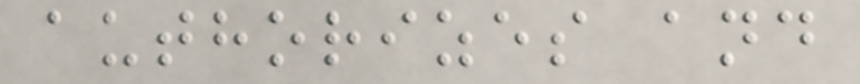authorizes and
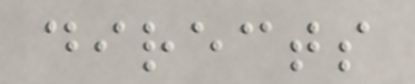directs
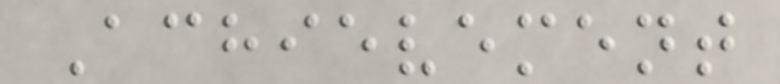Achievement
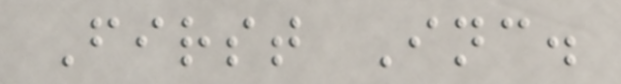First Inc.
